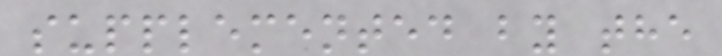supplemented by the
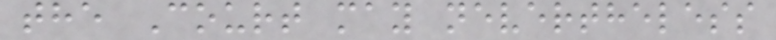the Court may nevertheless
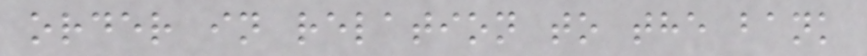order in relation to the bank
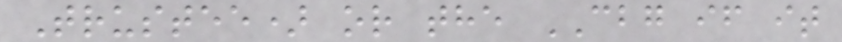Trustee) or the CBG if it
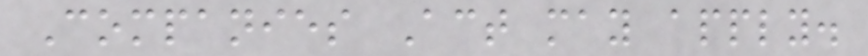Companies Act may apply.
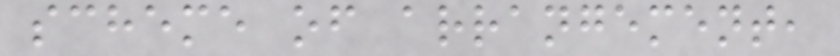scheme of arrangement,
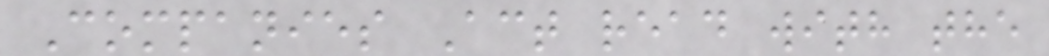Companies Act read with the
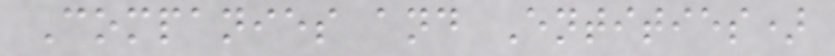Companies and Entities)
